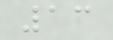13
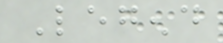Legend
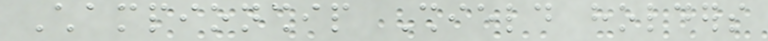Championship Shield holders
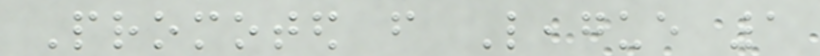Promoted from League 1
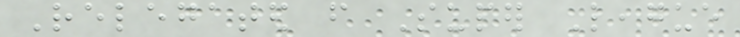Relegated from Super League
